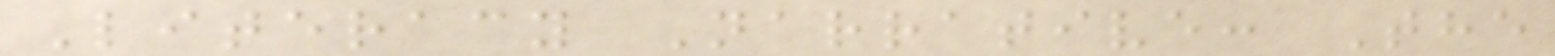Literacy Narrative: The
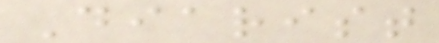Diarist
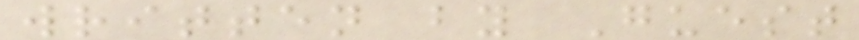written by Guest
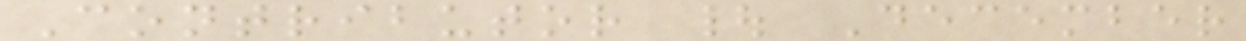Contributor | December
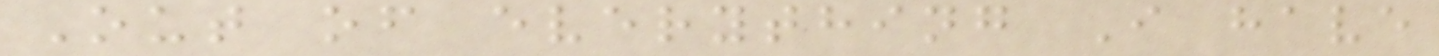Out of everything I have
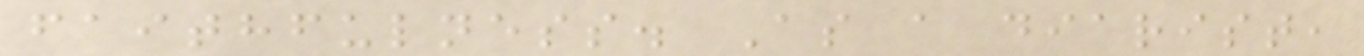faithfulness. As a diarist,
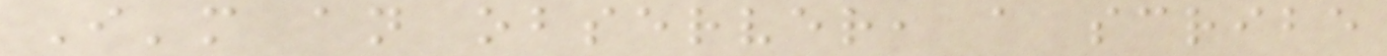I'm an observer, a scribe
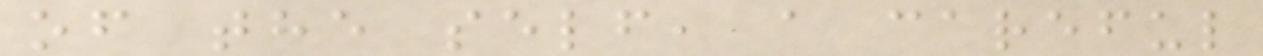of the self, a careful
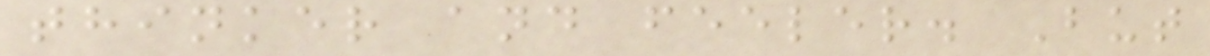thinker and feeler. But
